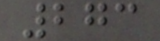273
